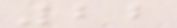22
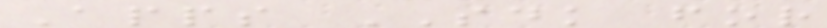Apps SDK for
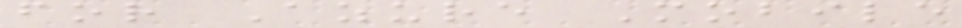for Azure Mobile
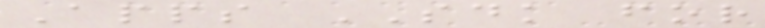Apps SDK for
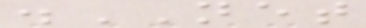.NET
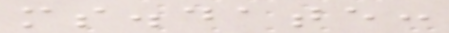ms.date:
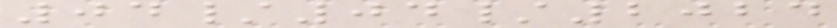04/04/2024
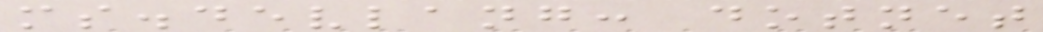ms.devlang: dotnet
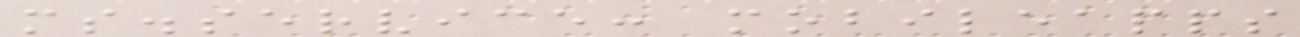ms.service: mobileapps
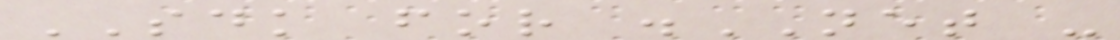SDK for .NET -
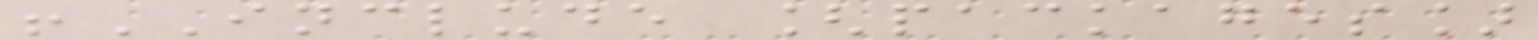!INCLUDE [packages]
